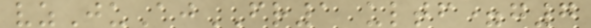vzJuAjFR1 ultf=g7
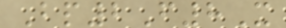Bp2F8X
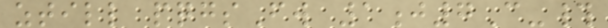ztill pqgsFw 1j7C-#
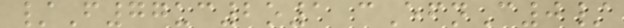/F77uc2o1 cEfnC0/
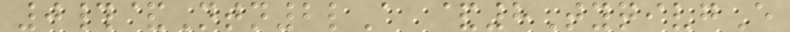0#&Ntn2lA &8TyqivgE
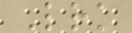Lrk
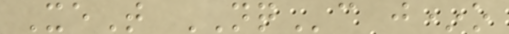XeT NQc j*o
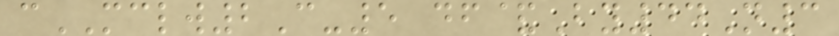cMCLW2C-5 df&By44N3
